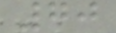70
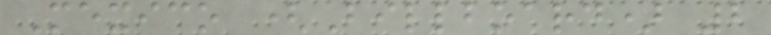Mexico (Billboard) 2
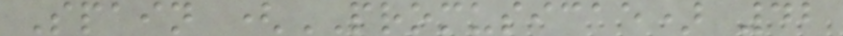Spain (PROMUSICAE) 42
